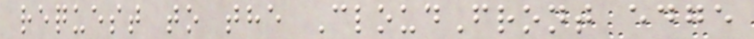request to the CloudFront edge
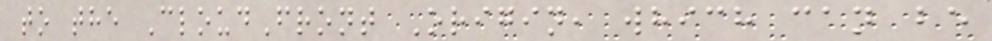to the CloudFront Origin, which can be
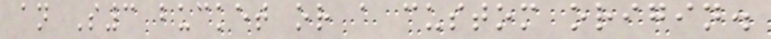an S3 bucket or a custom origin.
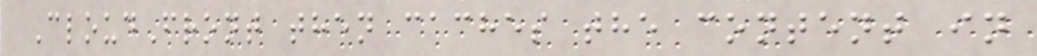CloudFront then caches the content in
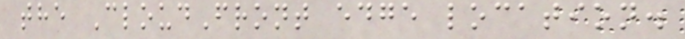the CloudFront edge location.
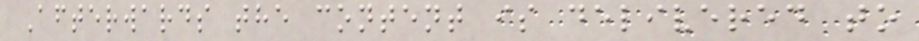Afterwards the content is delivered to
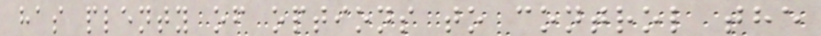has plenty of options to control the
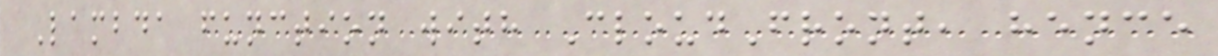Lambda function with CloudFront, hence
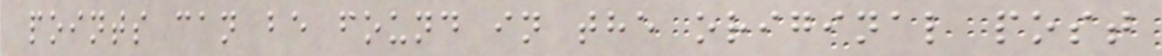points can be found in the original post
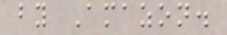by Amazon.
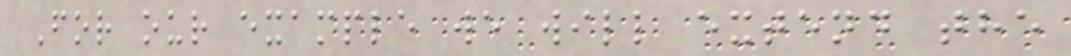For our example we will extend the
